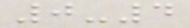0-4
